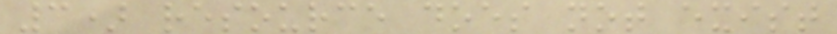3) resource does not exist
